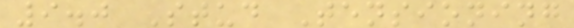9.0 Stud Tensioning
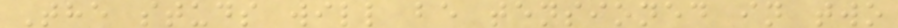The studs will be tensioned in two
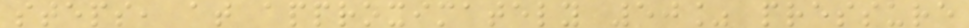steps, at approximately 50% pressure
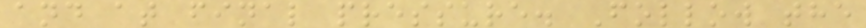and at final pressure. Follow the
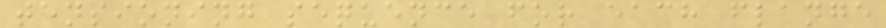tensioning sequence for each flange
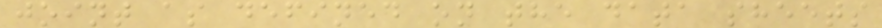joint as defined on the data sheets
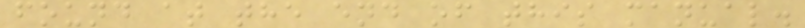found at the end of this manual.
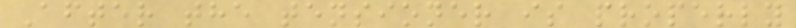After the tensioner is properly
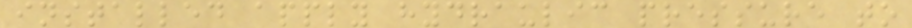installed apply hydraulic pressure to
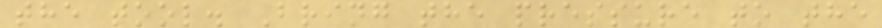the tool. Bring the pressure to the
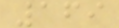169
